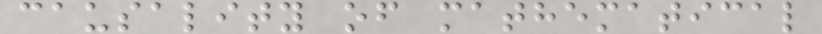causality of mathematical
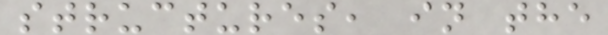structures, in the
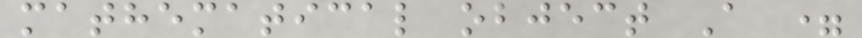mathematical object A =
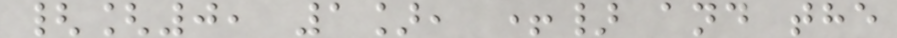{[0, 1], +} and the
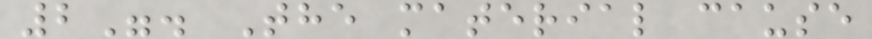2". The material cause
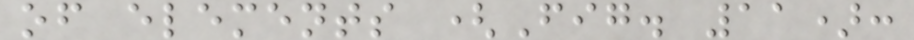of elements (Fig. 11):
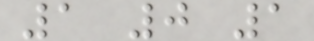1 0 1
